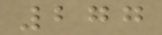277
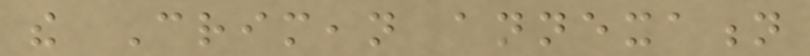the Crimean annexation
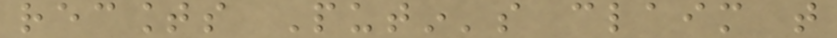recounts Putin's claim that
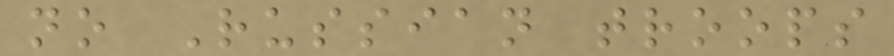no Russian troops
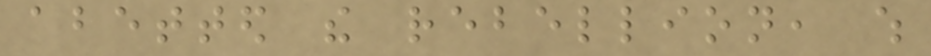abetted the rebellion, which
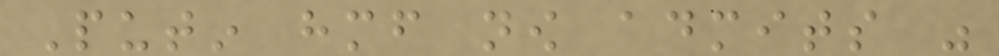Putin himself now admits was
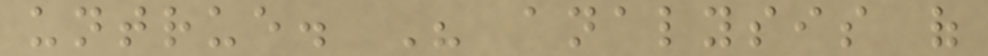untrue. His analysis of
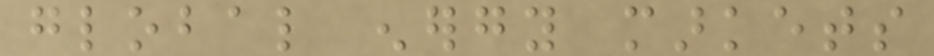global energy markets
